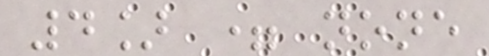4] = none
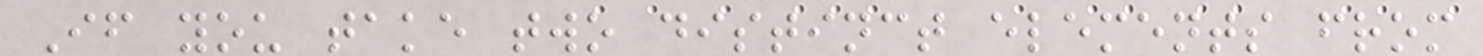If you take two distinct elements from
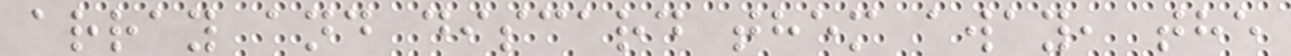array and discard them away, the
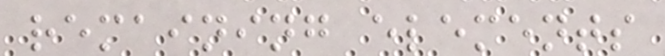remaining elements
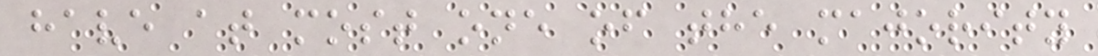have at most one of the majority
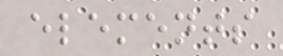elements
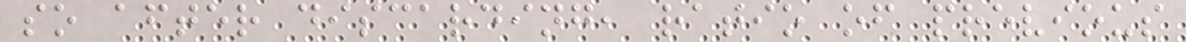so after discarding, ratio of previous
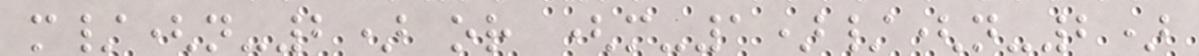m/(n-2) or (m-1)/(n-2)
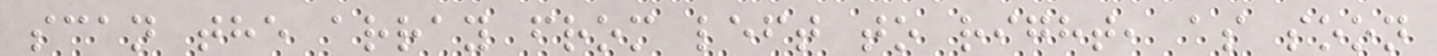scan the array from left to right, as soon
